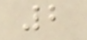2
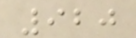920
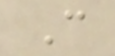C
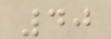40
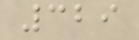329
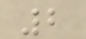2
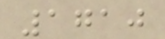1710
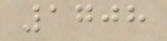1708
